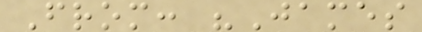From: "James
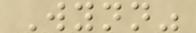Wynn"
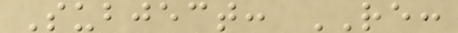Subject: RE:
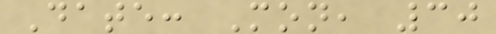Date: Mon, 30
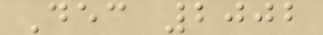Dec 2002
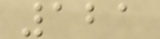121
